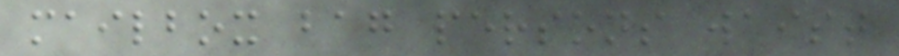mailbox bag persons waist
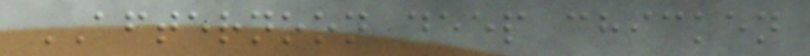AFTERNOON deep chicken
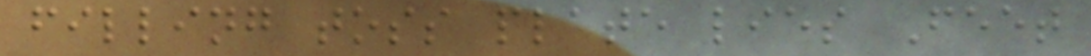filling toss plate lies Feet
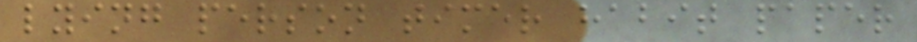lying person timer habit paper
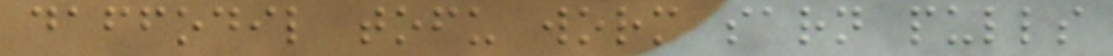daffodil tofu worm sarn pulls
